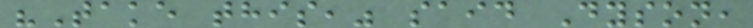"Take this," said Dyson,
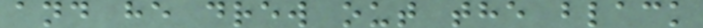and he drew out the black
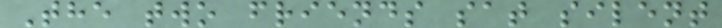The two friends sat silent
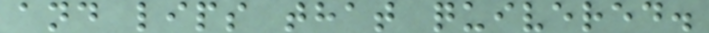and lips that quivered.
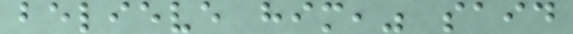believe him," said
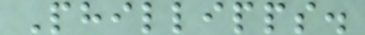Phillipps.
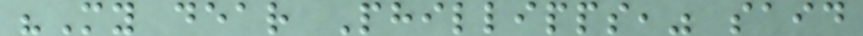"My dear Phillipps," said
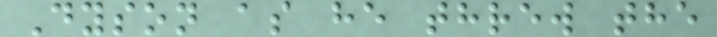Dyson as he threw the
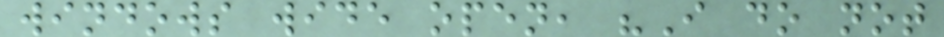windows wide open, "I do not
